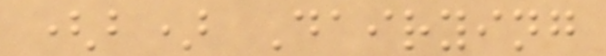(b) Dairying
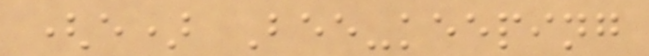(e) Bee-keeping
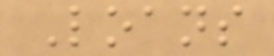Loans
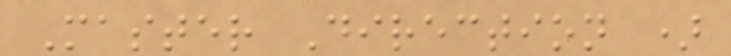Master Direction )
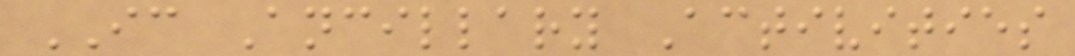IC Ancillary Activities
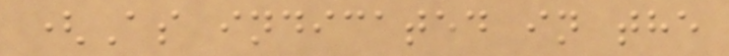(As indicated in the
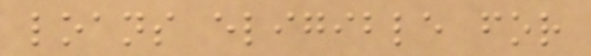loans eligible for
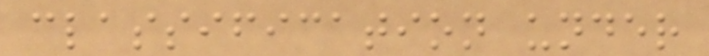classification under
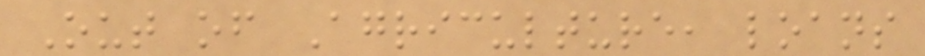Out of Agriculture, loans
